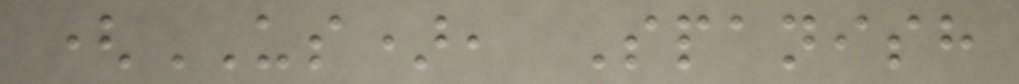(US), Spanish
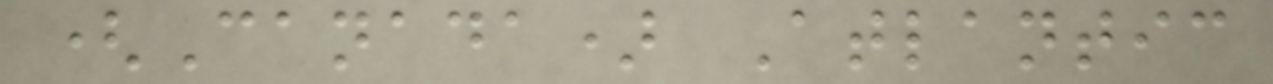(Canada) Atlantic
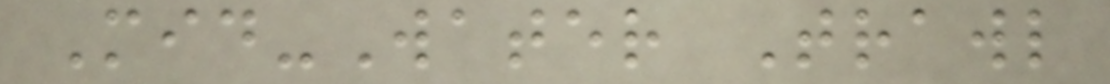Mid-Water Trawl
